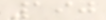190
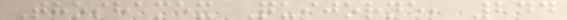Thoshamex Quijorne, 244
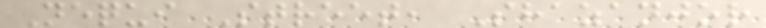Nequi Street, Shazanjor
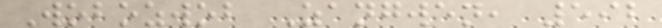Wobozwob Zangwen, 592
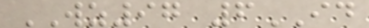WZ97 6ID
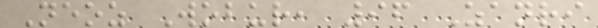Neoz Wobur, 96 Zanri
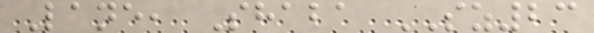Lane, Shaba SZ23
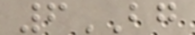6BG
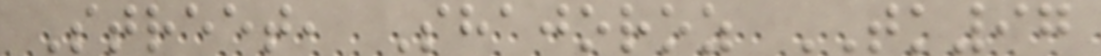Street, Shajoroz TK97
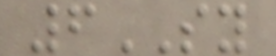6SY
